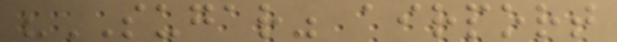"SUGAR" airport
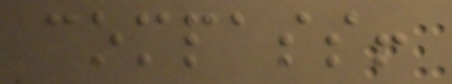compass!
